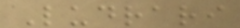Ludrari
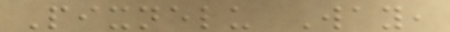Pixnelu Way,
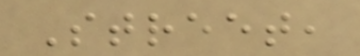Street,
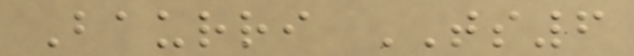Baurri TS6
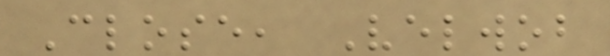Close, Velwob
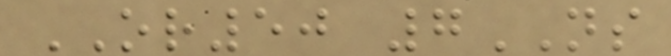OR50 7NS
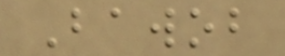Bawob
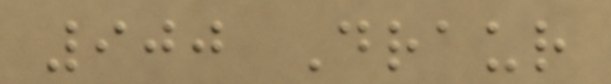900 Draur
